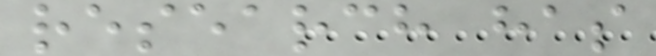research has
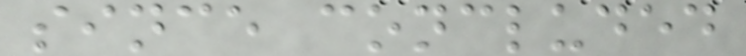since concluded
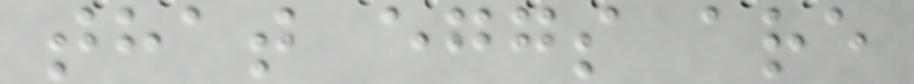that eggs are
